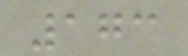173
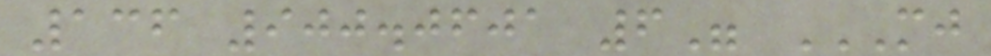136 900.0601 6" MJ
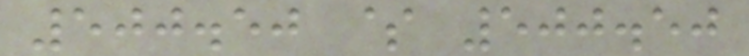500.50 $ 500.50
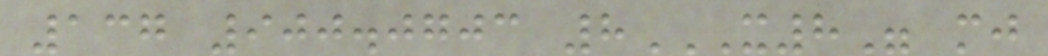137 900.0703 8X8" MJ
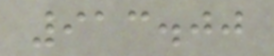913.00
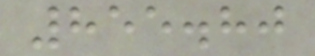855.80
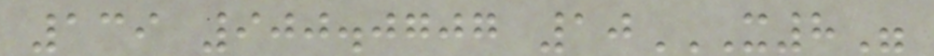139 900.0707 10X8"
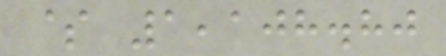$ 1,108.80
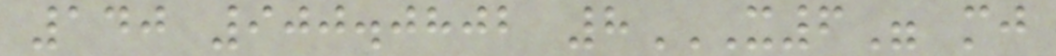140 900.0802 8X6" MJ
